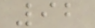92
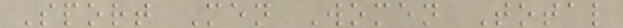Sport Men Women Total
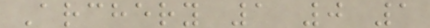Archery 1 0 1
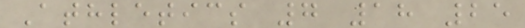Athletics 7 18 25
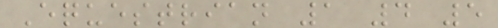Equestrian 1 4 5
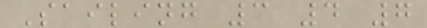Sailing 3 4 7
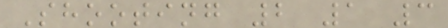Shooting 2 1 3
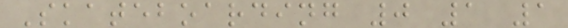Skateboarding 0 1 1
